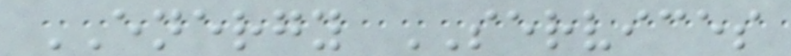ENERGY SERVICES
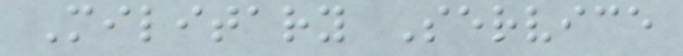Military Service
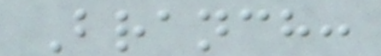Branch:
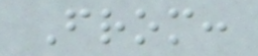From:
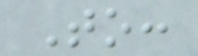To:
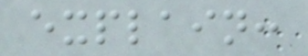explain:
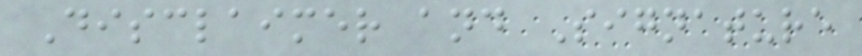Disclaimer and Signature
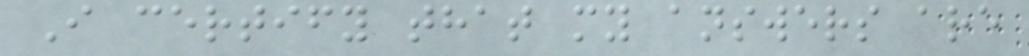I certify that my answers are
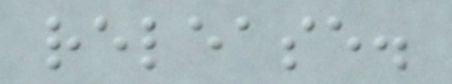release.
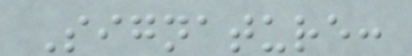Signature:
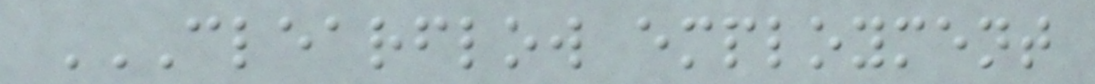CLEARFLOW EMPLOYMENT
